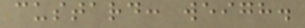custard: weigh.
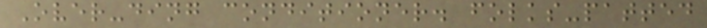Over-ding conditioner. folks-patted
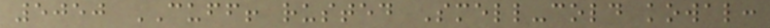5050 CUFF! rusted Smell-cold kowal:
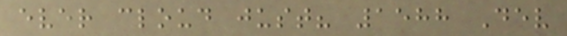ever cloud just? 1588 Dev
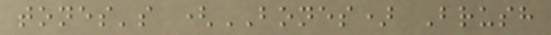tones's (BONES) Brush
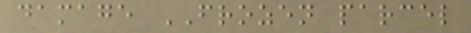damage FROZEN parcel
